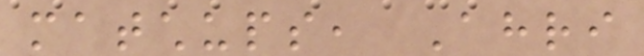matchups, Ahri
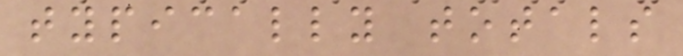typically totals
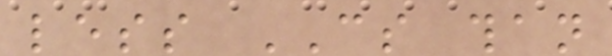less CS than
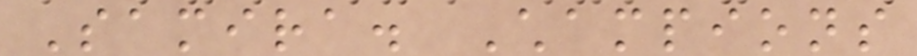Samira. Champions
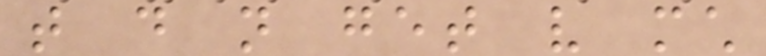that do not get very much
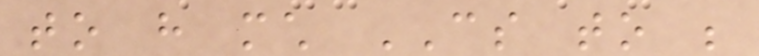to have much CS to be
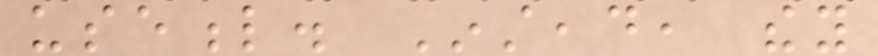useful. Instead, they
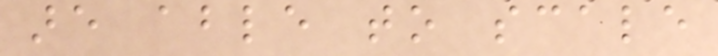are able to scale
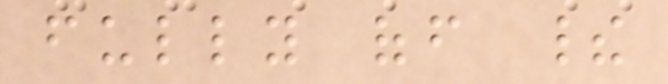fully off their
